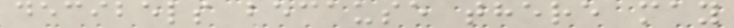decibels because there may
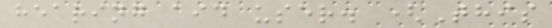hearing aid user. (This
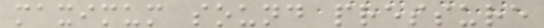maximum sound pressure
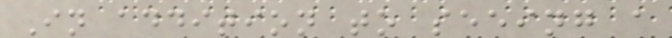In addition to seeing a
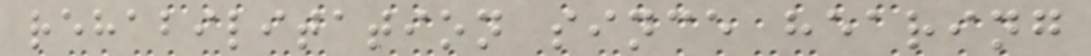rehabilitation since hearing
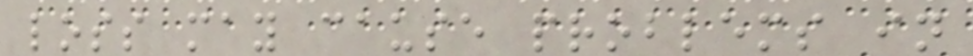loss may cause problems in
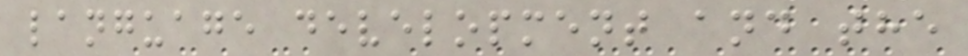language development and the
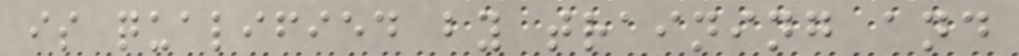is qualified by training and
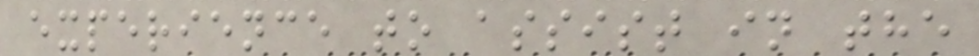experience to assist in the
